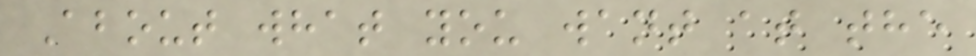About what you want at the
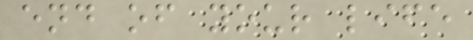end of your life
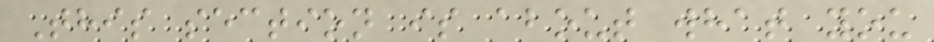This section is about what you
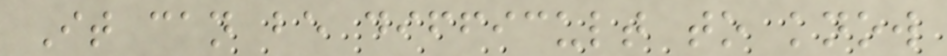It can be difficult to know
